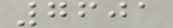7601
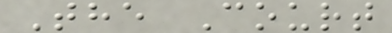The Court
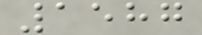1587
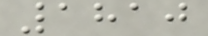1810
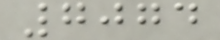7074
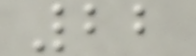22
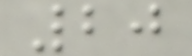20
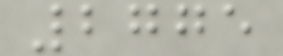2775
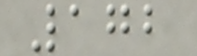172
